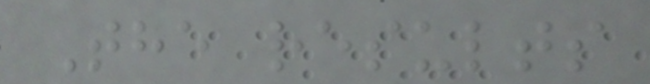The results
